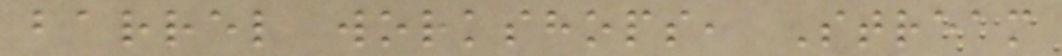barrel workshops, Stream
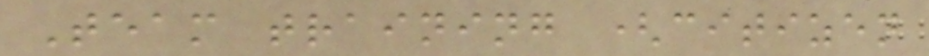Team training (citizen
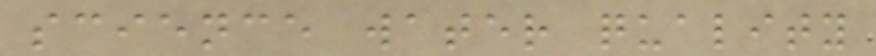science water quality
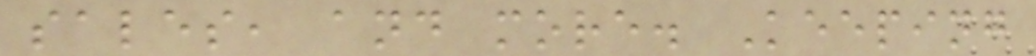sales, and more. Keeping
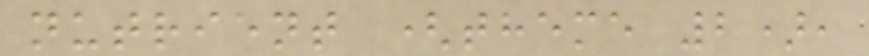nutrient (theme 2),
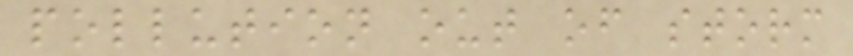pollution out of storm
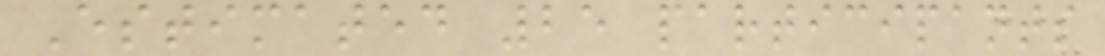Estimated 25 participants
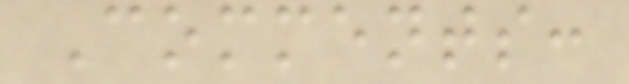Comments:
